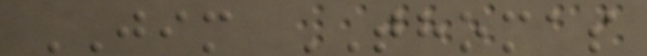JIM THOMAS
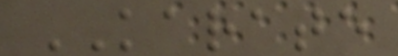KARATE
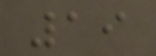19
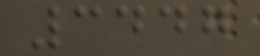3447
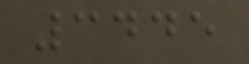3445
